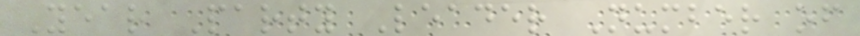Year Party Leader Number of
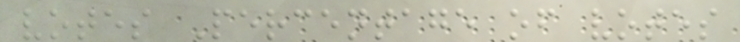votes Percentage of votes
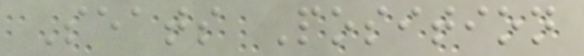Seats Position
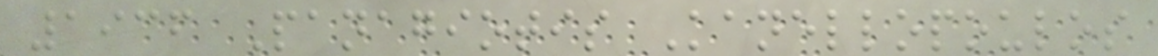1936 Panagiotis Kanellopoulos
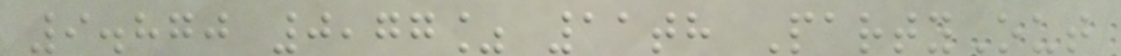9.870 0,77% 11th PartyOut
